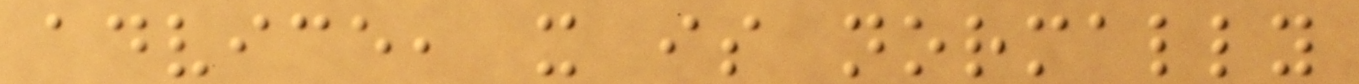advice, it is normally
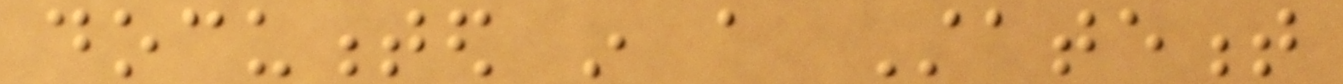documented in a Statement
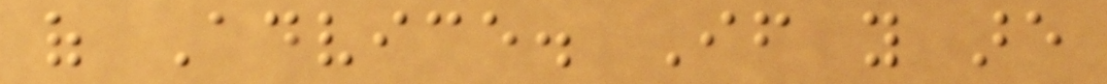of Advice. If you are
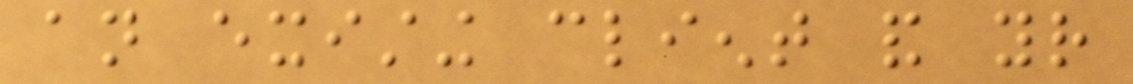an existing client and your
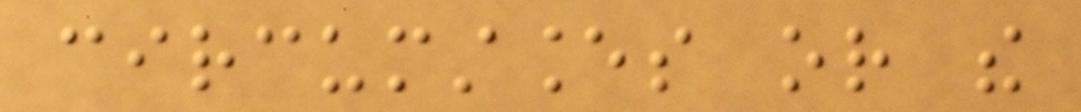circumstances or the
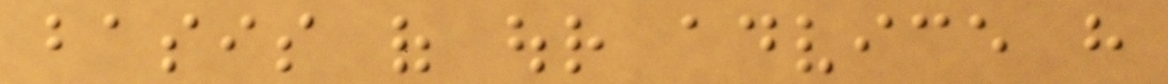basis of our advice have
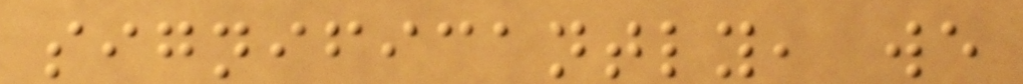significantly, we
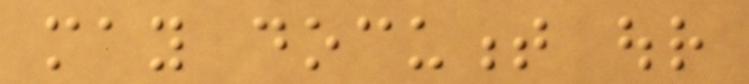may document our
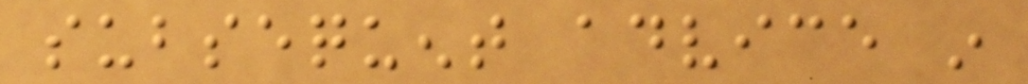subsequent advice in
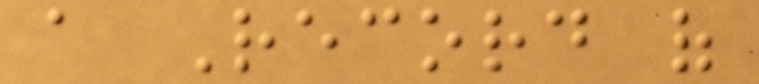a Record of
